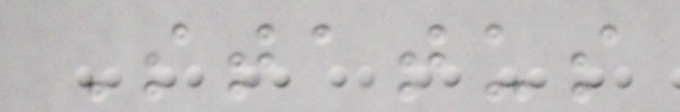Status
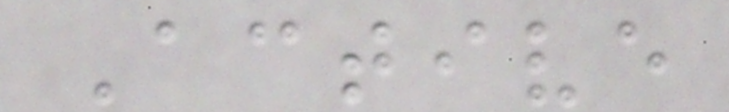Active
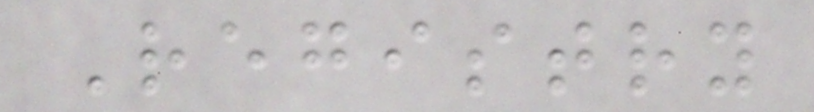Registry
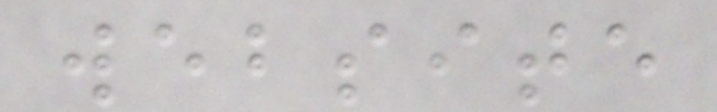website
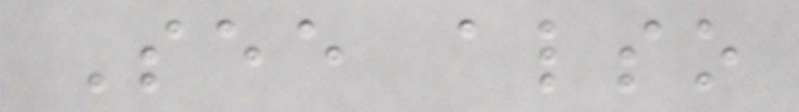See also
